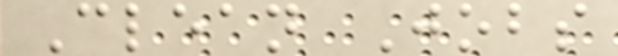Clean Jobs
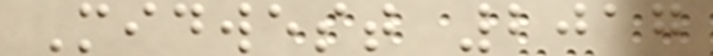Midwest 2017
